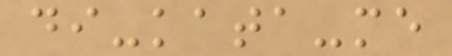di-kata-me
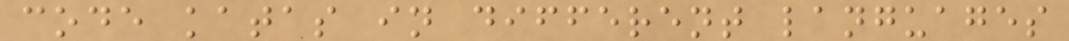code katas in different languages
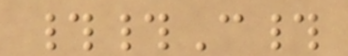##C#
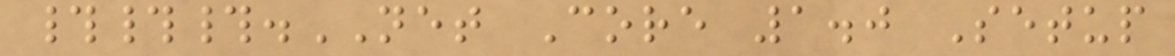###.NET Core 1.0 Setup
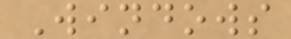Windows
